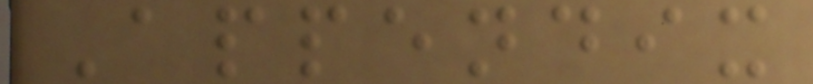Appendix
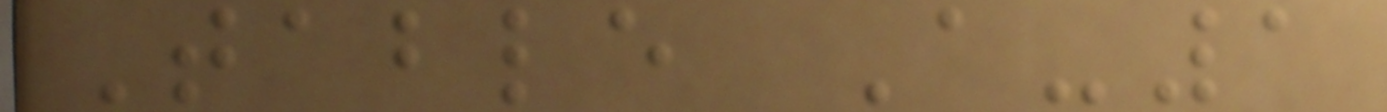Table A-1
